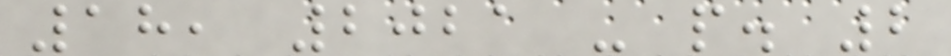18, 2021 - p. 2
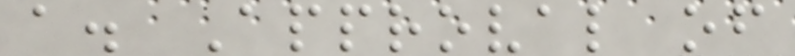a. Approval of
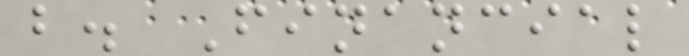b. Financial
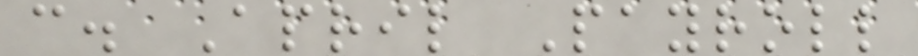c. April Payroll
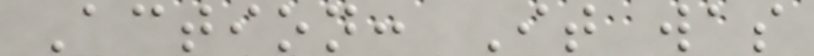Action: It was
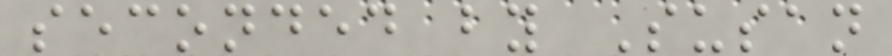seconded by Susan
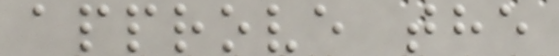approve the
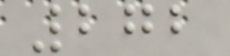272
